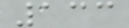133
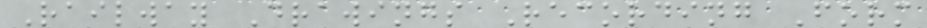Railway Drawings Recording Form
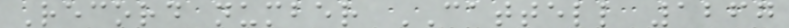Record number CATTELL 1267
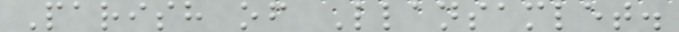Parish of Llansamlet.
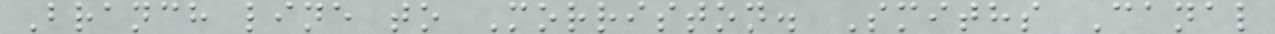Branch line to Morriston. Smiths Canal
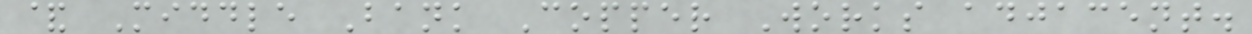& Middle Bank Copper Works adjacent.
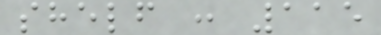shelf : 115
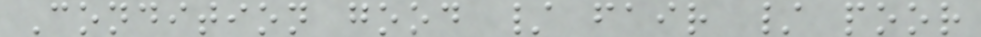Condition good / fair / poor
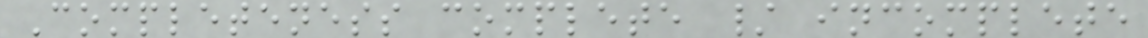Completeness complete / incomplete
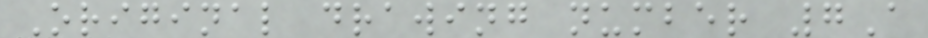Original drawing number 7A
